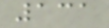131
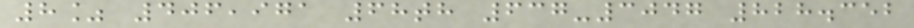8% 406,971 68th 637-3047 828.352
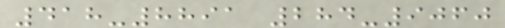418-8891 284-9060
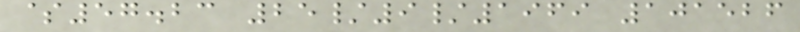$57.23 25/9/1969 101526
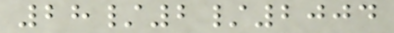28/2/2004
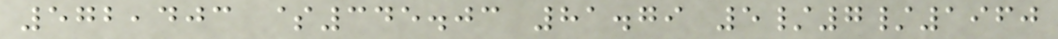572,403 $345.03 81.79 5/7/1960
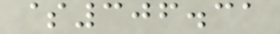$306.31
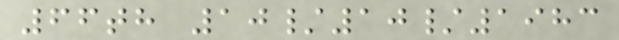66th 10/10/1983
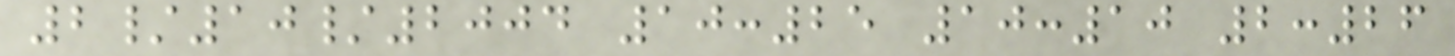2/10/2004 10:25 10:10 2:26
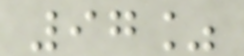97%
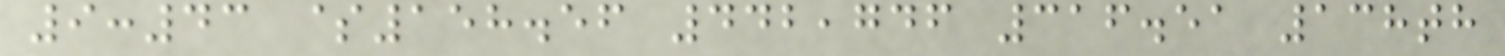9:43 $158.56 442,746 316.51 138th
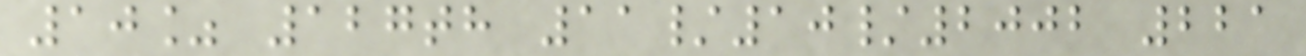10% 127th 11/10/2002 221
